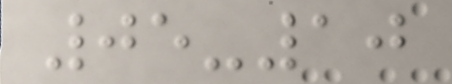05-10
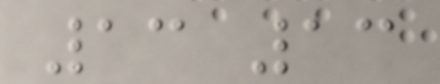13 13
